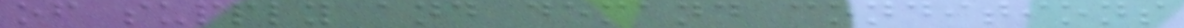of supply and demand conditions
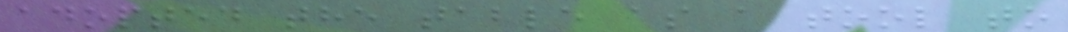adopted the table as a tool to
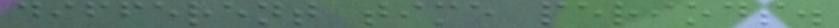different time periods.
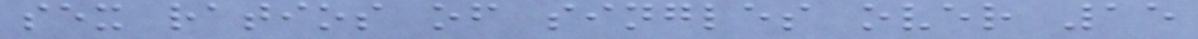sex ratios of singles over 15
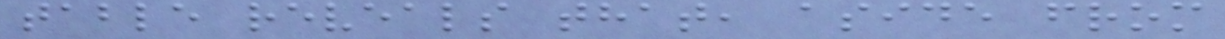table reveals that, aside from
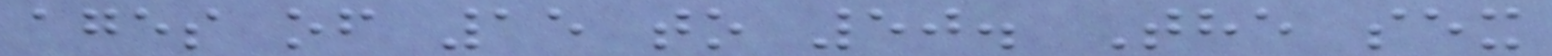ages of 15 to 50. The sex
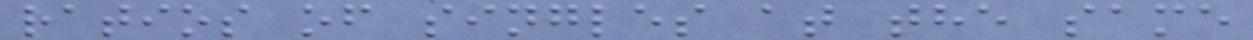ratios of singles at the same
